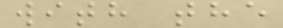with the
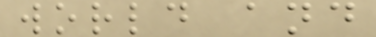world and
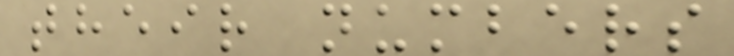their numbers
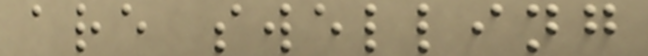are swelling
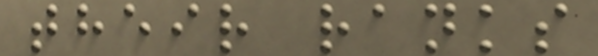their ranks
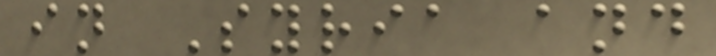in Syria and
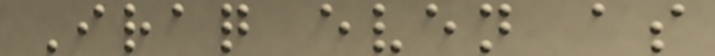Iraq even as
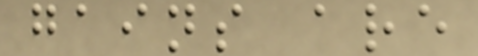gains are
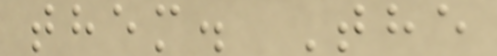them. The
